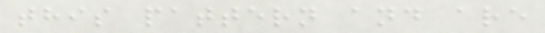this pattern and are
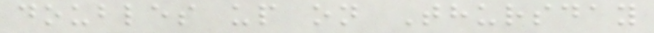doubles up on Thursday
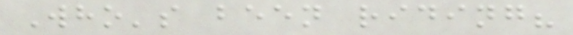Who's been riding?
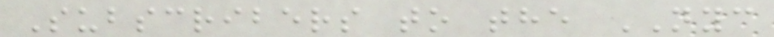Subscribers to the NYC
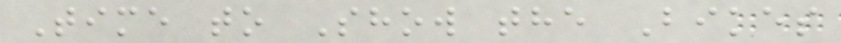Time to Show the Bikes
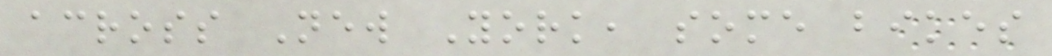across New York, some bikes
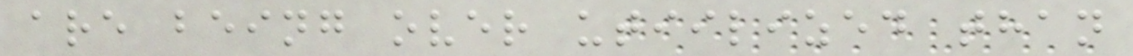are being over utiilized than
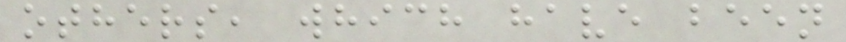others, which have been
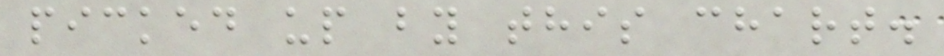picked up by this chart.
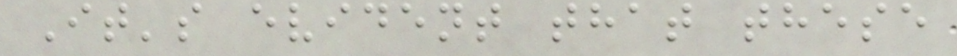It's evident that these
